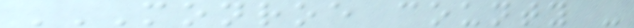MONROE COUNTY -
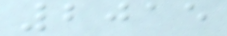2015
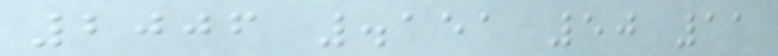2006 .151 50 11
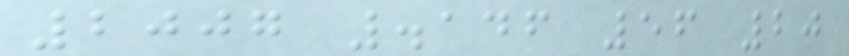2007 .146 56 20
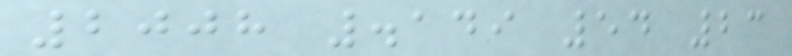2008 .149 54 23
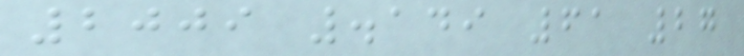2009 .149 61 27
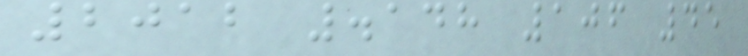2012 .148 106 45
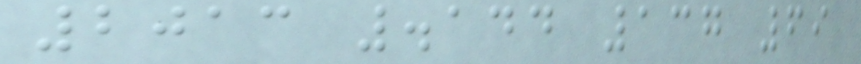2013 .144 137 69
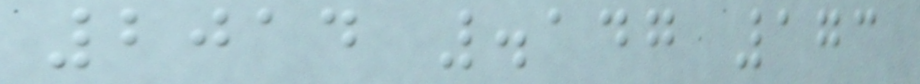2014 .147 173
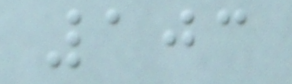103
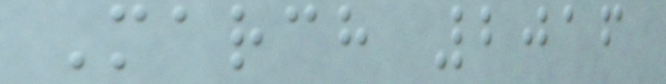March 2016
